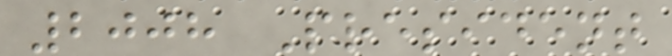2008 President
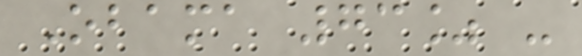Obama 73% -
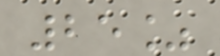25%
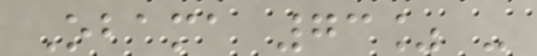Obama 73% -
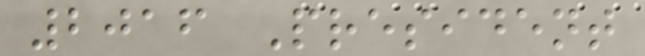2016 President
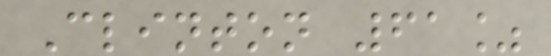Clinton 61%
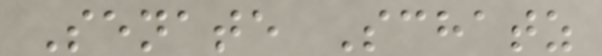Senate Schatz
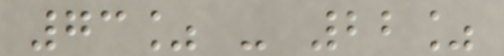73% - 22%
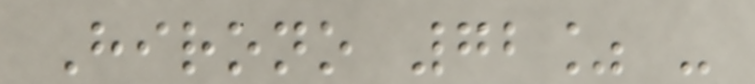Hirono 72% -
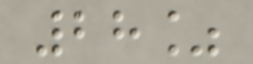28%
